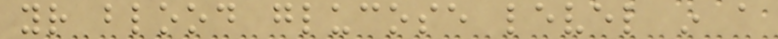your blood glucose level in a
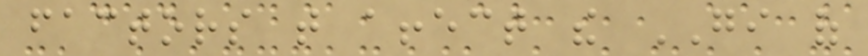factors that affect the GI of
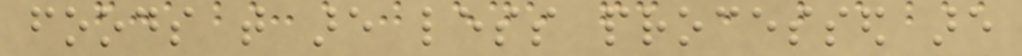foods that are less processed are
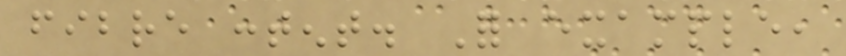fibre content. For example,
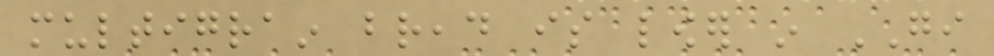multigrain bread is lower in GI
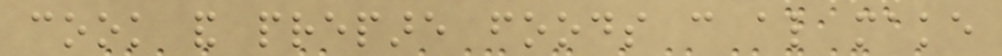cook and prepare foods can also make
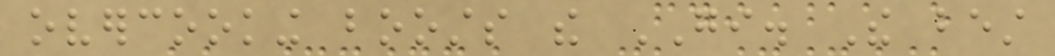overcooking boosts the GI. The best
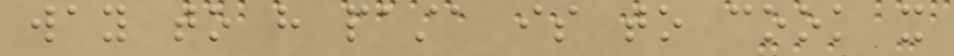way to have pasta is to cook it
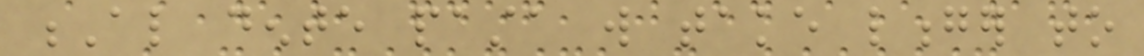Al dente pasta will take longer to
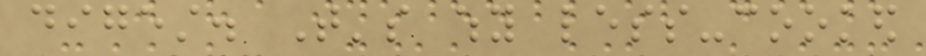digest. That's why less-cooked
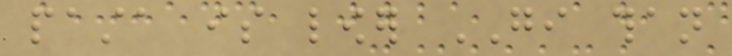pasta is lower GI than
